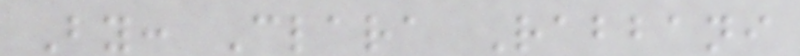By: Clara Rabbani
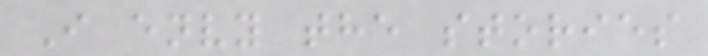I envy the stories
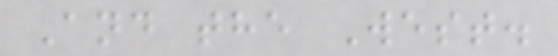And the West.
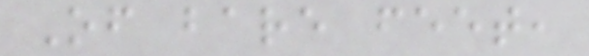Of bare feet,
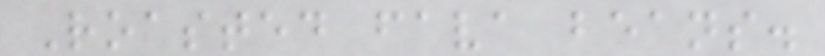Roasted fava beans.
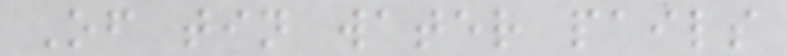Of tin water pails
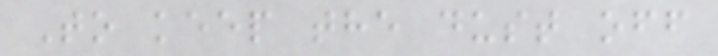To keep the dust off
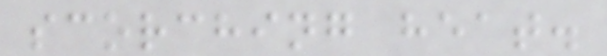scorching heat.
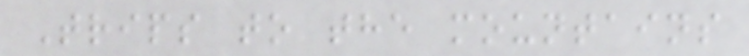Trips to the mountains
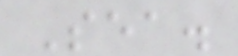Sea.
